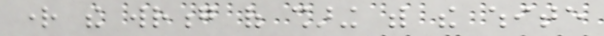right the wrong of sharing with the white
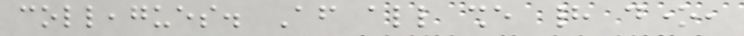colleagues. After all she had done,
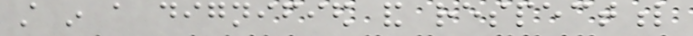still in a dignified and respectful
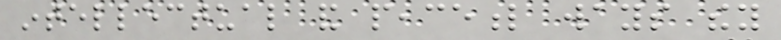intellectual and peaceful ways they
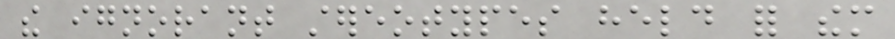the ignorant stereotypes held for them
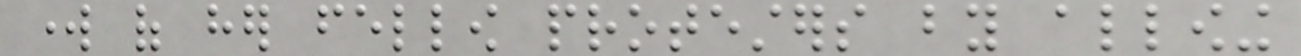work of her fellow protesters by allowing
